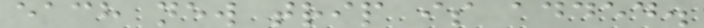each new trip is added.
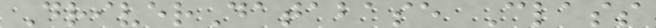DriverDatabase Class
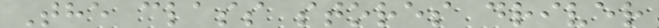The class stores driver
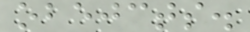obejcts.
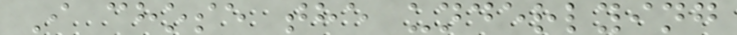I chose the underlying
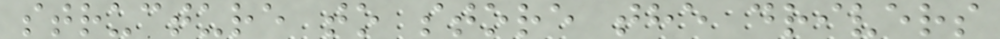structure to store the drivers
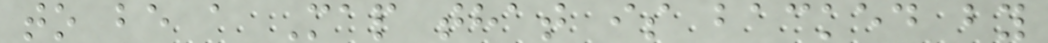to be a Map that is backed by
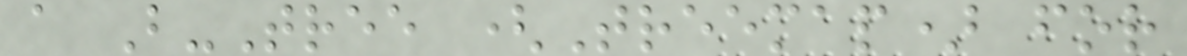a B-Tree (Treemap) for
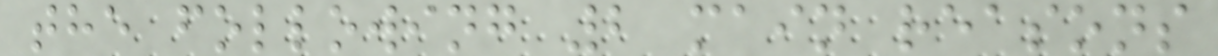the following 2 main reasons
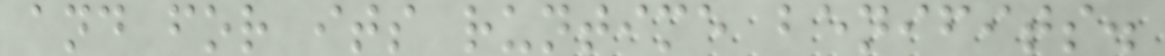and for its runtime benifits.
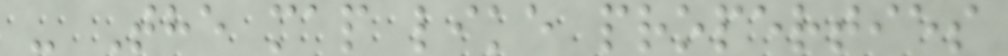- The map like properties
